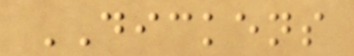DICKENS
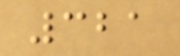321
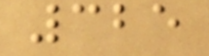325
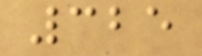325
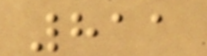811
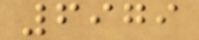6979
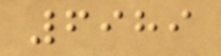6989
